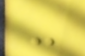-
